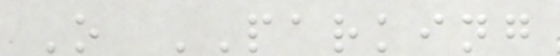O PARKING
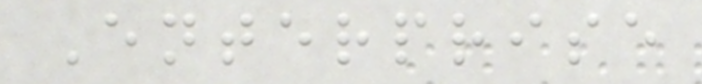Enterprise
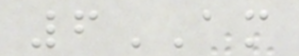6AM
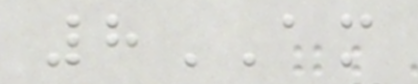8AM
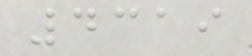4319
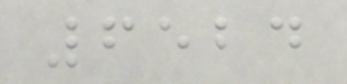6524
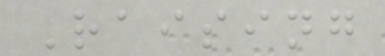Raising
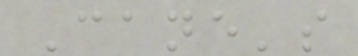Cane's
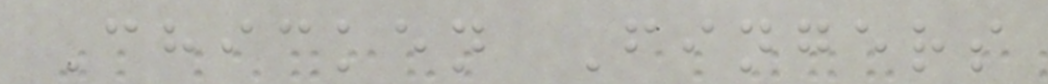Chicken Fingers
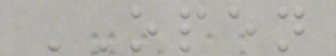OPEN
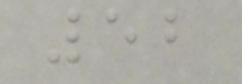52
